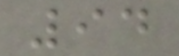94
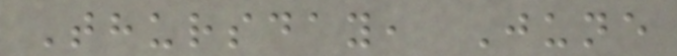Thursday, June
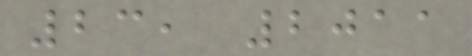23, 2011
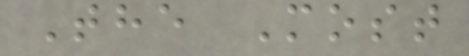The Most
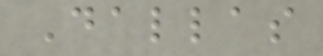Dallas
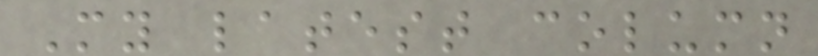My latest column
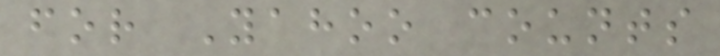for Yahoo counts
